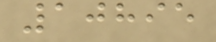10895
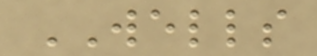WELLS
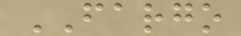FARGO
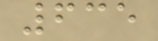635
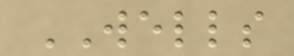WELLS
